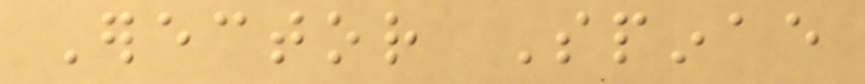Erector Spinae
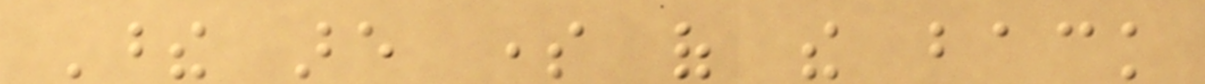These are some of the back
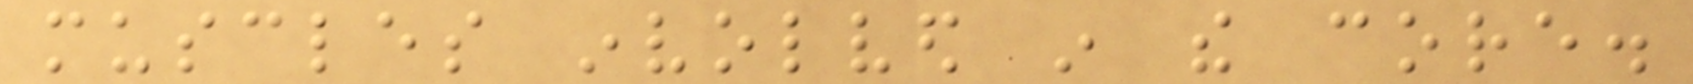muscles involved in the core.
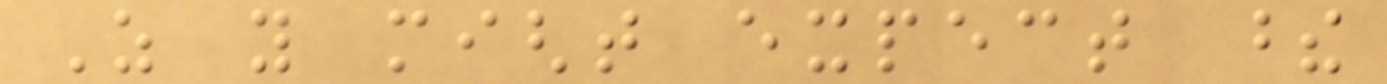As you might expect these
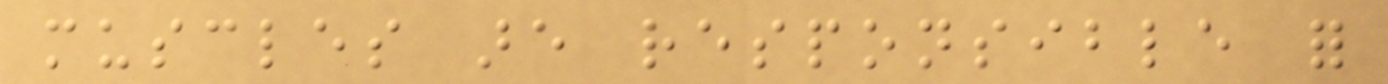muscles are responsible for
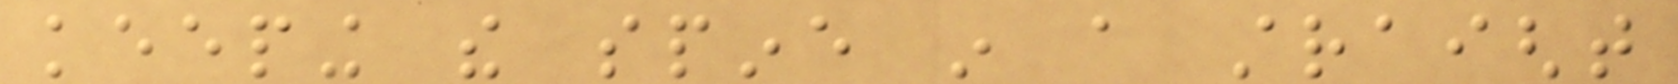keeping the spine in a straight
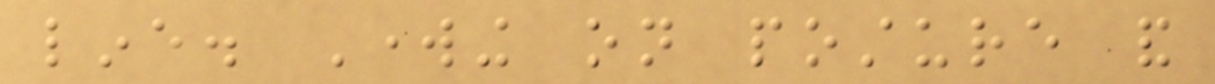line. Working on posture and
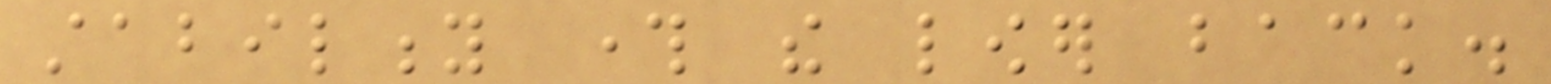stability through the lower back.
